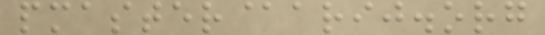pmaster@arij.org
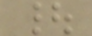|
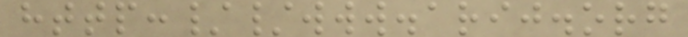http://www.arij.org
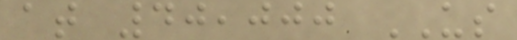at 40,000 US
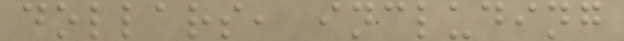dollars, including
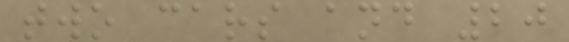two cars and 20
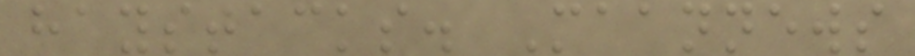haystacks. Maannews
